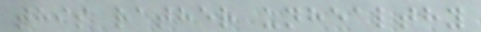this rather unhealthy
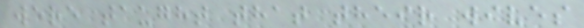were taught that their wives
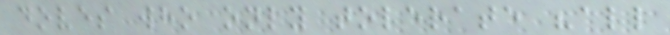doves who only tolerate "all
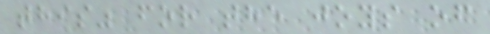this" for the joys of
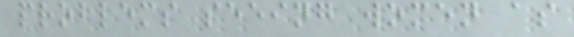problems seeing women as
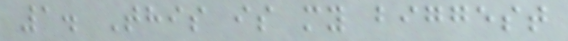1. This is my biggest
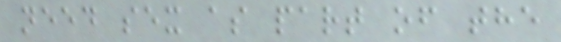need sex as part of the
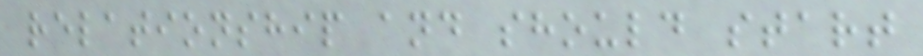relationship and should start
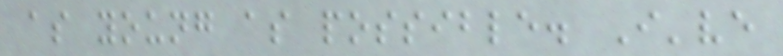as young as possible. I've
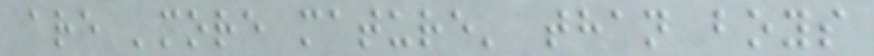are 'more mature' than boys
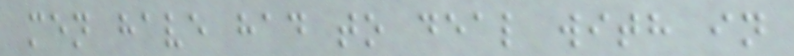men have had to deal with in
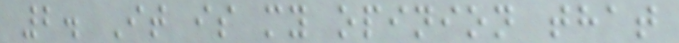2. It is my opinion that
